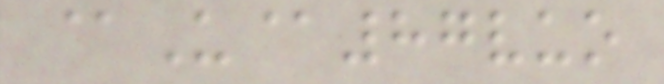@U@87vuo
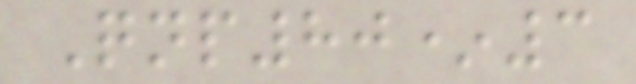Qnp80*3
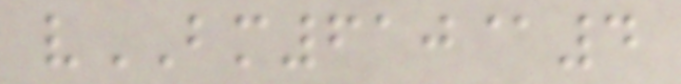vBM610@4
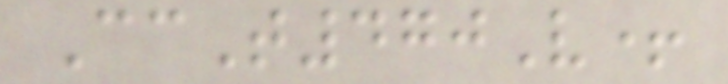CcT470V+
